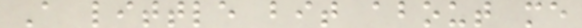A little bit about me
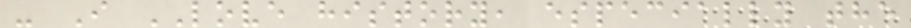- I LOVE history, especially the
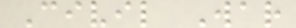Civil War
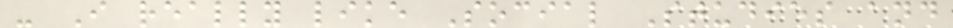- I really like Social Studies and
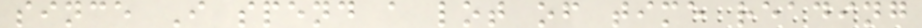since I spend a lot of time reading
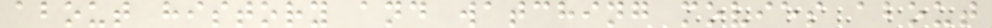about history and watching movies about
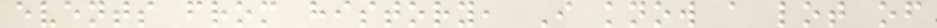events from history, I know a lot of
